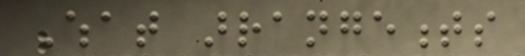What arrangements
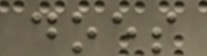does
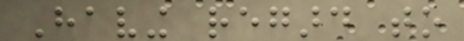Having regard to
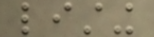listing
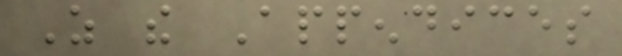As the Appendices
